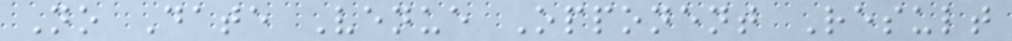No Date Venue Opponent Result
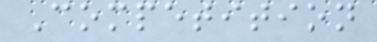Competition
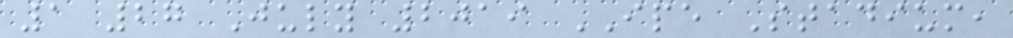1 27 July 2019 IPE Stadium,
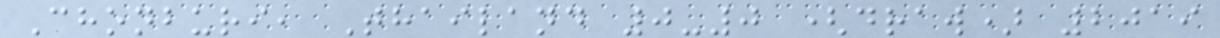Chonburi, Thailand 0-0 (draw) 2019
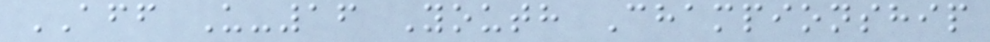AFF U-16 Youth Championship
